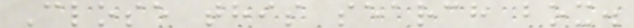Close this search box.
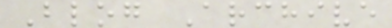Blog Archive
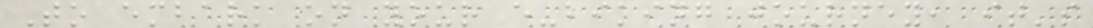To embark on your e-biking journey, it's
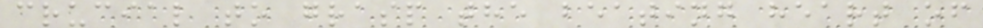crucial to grasp the beating heart of
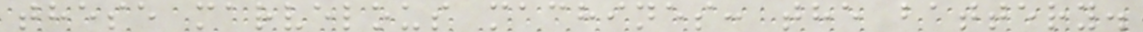these marvelous machines: the battery.
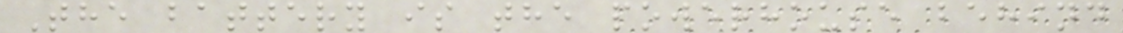The battery is the powerhouse behind
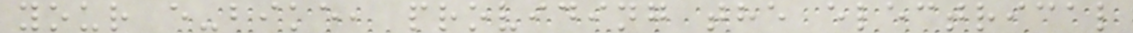your e-bike, providing the electrical
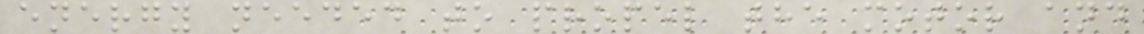energy needed to propel the motor and
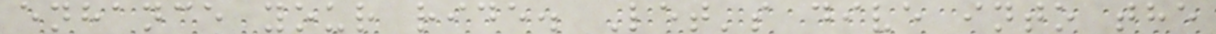enhance your ride. Let's dive into the
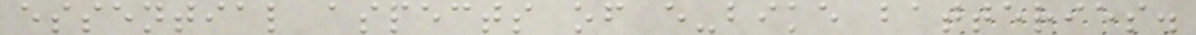essential aspects of e-bike batteries.
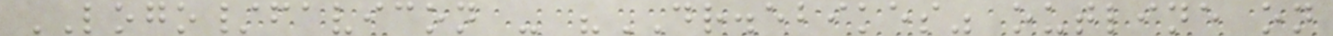LOGO/favicon - "DR.ebikes" outline on
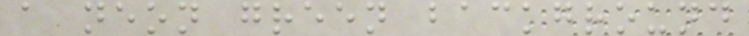a neon green background
